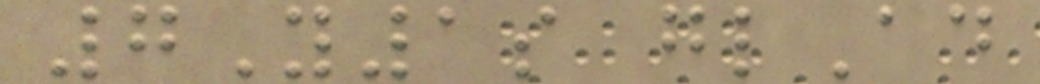7Y1s glAd
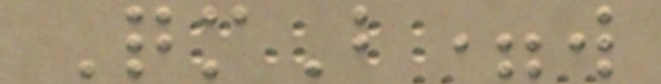QmB=w
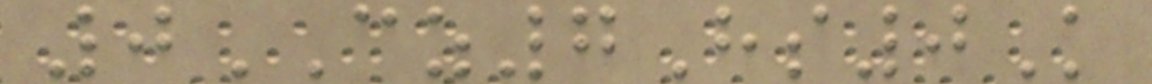0CZ7Hs0K
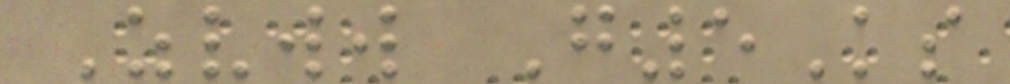Zvww G5Ks
